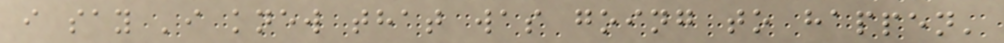i say 'i knew that was going to happen'
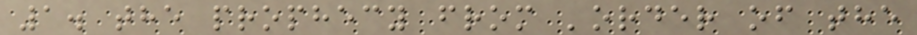1. the prophecy from 'order of the
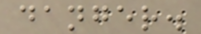danger.
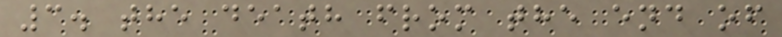3. the death from the end of
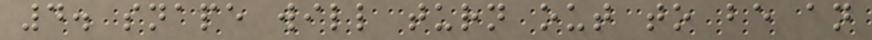4. snape will turn out to be an
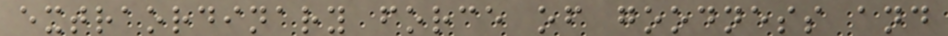extraordinary force of goodness and
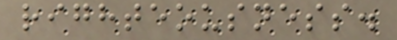righteousness.
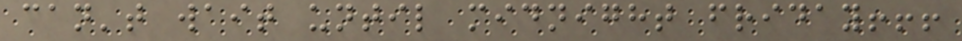can't wait until midnight friday!!!
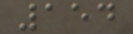154
